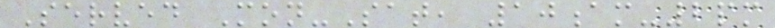Served Mon-Sat, 10am-2pm
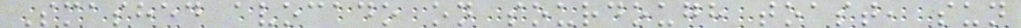Smashed avocado on sourdough toast, sun
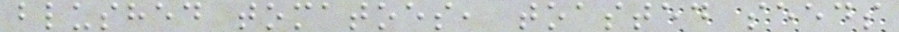blushed tomatoes, toasted seeds
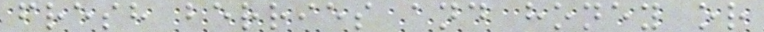fresh berries and honey or
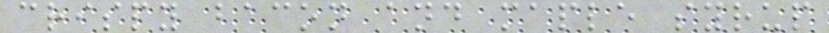crispy bacon and maple syrup
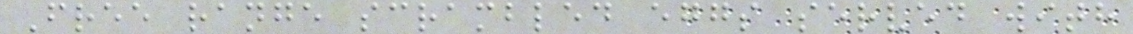Free range scrambled eggs served with
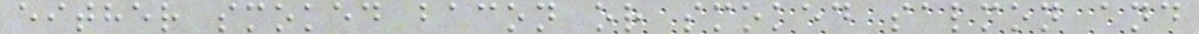either smoked bacon or smoked salmon and
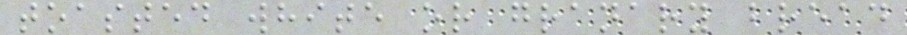toasted white or granary bread
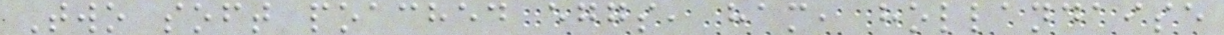Two soft poached eggs, ham, hollandaise
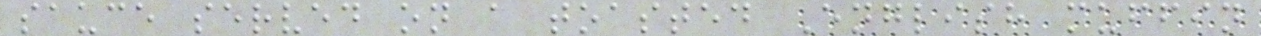sauce served on a toasted English muffin
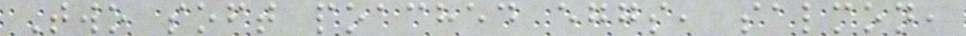Two soft poached eggs, salmon,
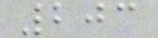203
